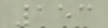153
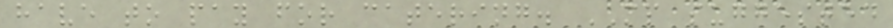have to pay for catering. MP suggested
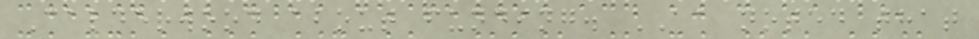Calderwood about funding. AA noted that
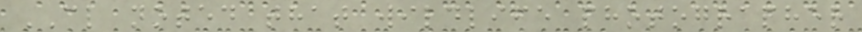CL noted that wildlife photographer
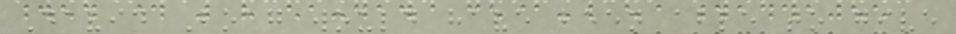David Boag would have been able to give
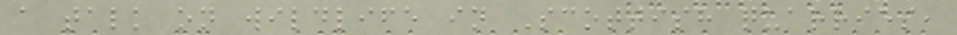a talk on wildlife in Scottish quarries,
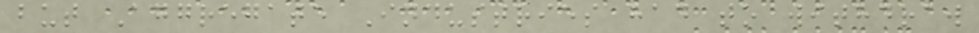but Aggregate Industries had to withdraw
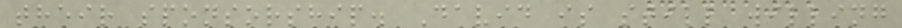their sponsorship. David is still willing
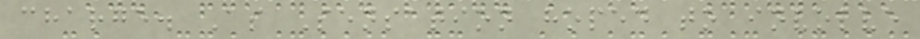charge. As Sensation hoped to involve
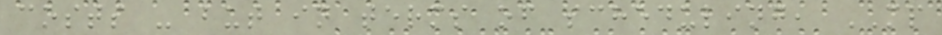costs - but in terms of scheduling, MP
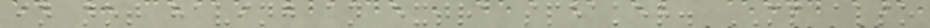in not having an extra speaker. MP also
